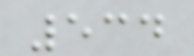534
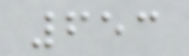653
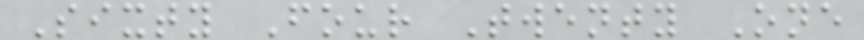Sixty Four Twenty One
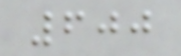600
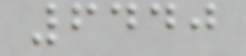6440
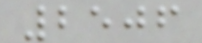2506
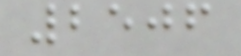2506
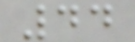44
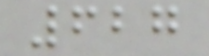627
